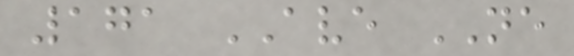171 AVE NE
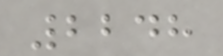2248
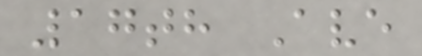17th Ave
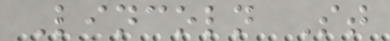Lincoln St
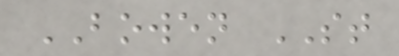BOWEN ST
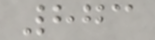873
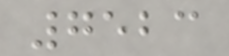7523
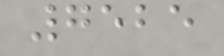7525
